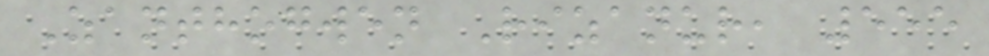Zanthogwen Rizanur, 555
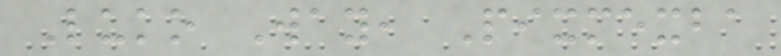Luko Way, Pixmexba
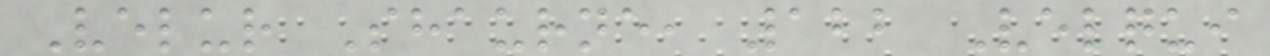Velur Shaurne, 122 Velqui
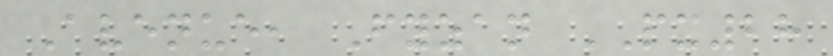Avenue, Fyzan PX28
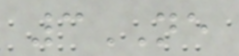3NE
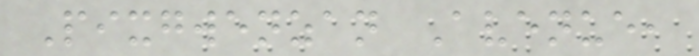Pixgwenzan Avenue,
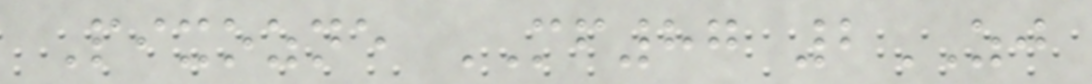Pixozne MF87 2ZJ
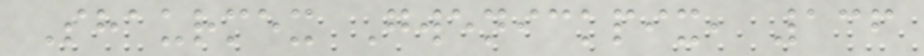Shaurmex Gwenickpix, 136
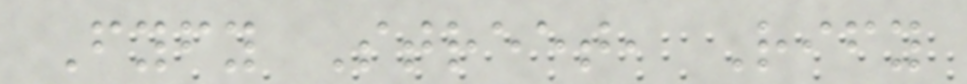Fyfy Street, Rify
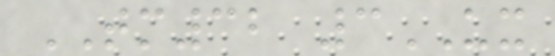TM32 3UX
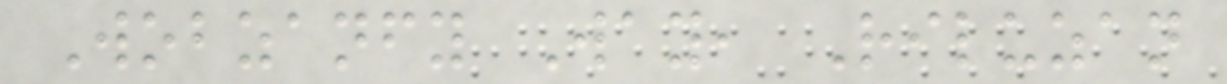Wobzanfy Way, Riluzan
